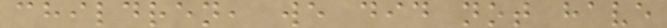children, we did not have
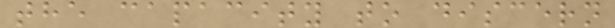the capacity to discern
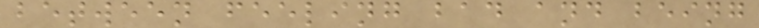between feeling bad and being
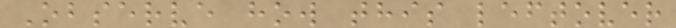Observe how this leftover
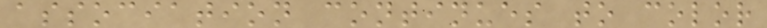association continues to color
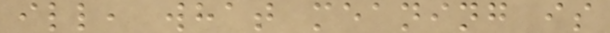ill, what meaning is
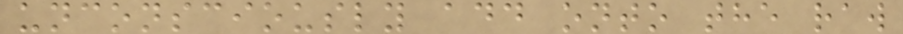unconsciously add onto the raw
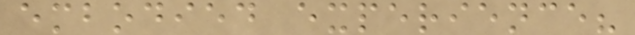embodied experience?
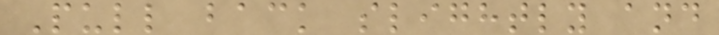Pull back slightly and
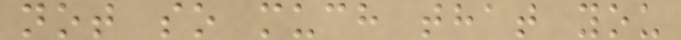not so much that you
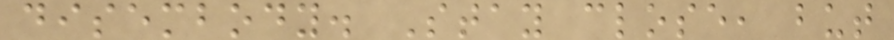disembody. Stay close, but
